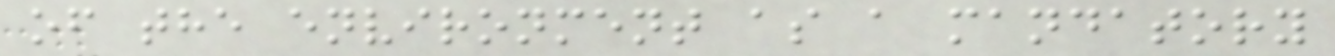of the environment as a mandatory
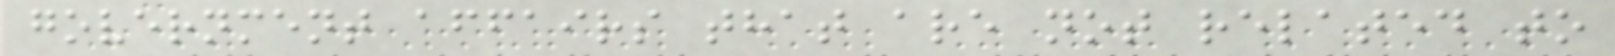government affairs that are not related to
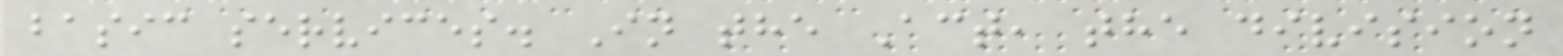basic services. In the Act, the division
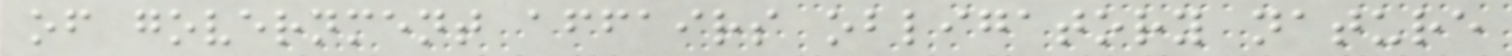of government affairs obligatory nature
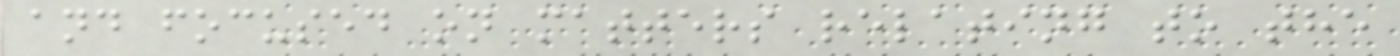and focused on matters relating to the
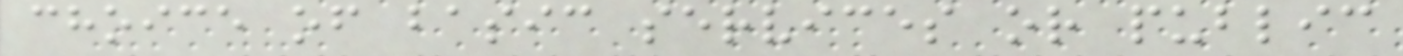choice of basic services or public
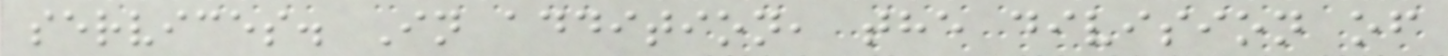services. In addition, the division of
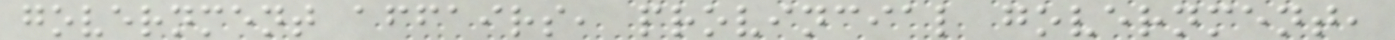government affairs, provincial government,
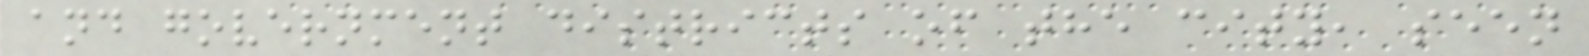and government districts of the city, seen
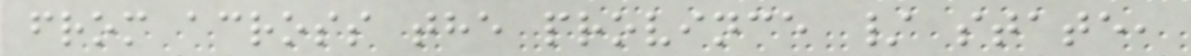from across the province / state,
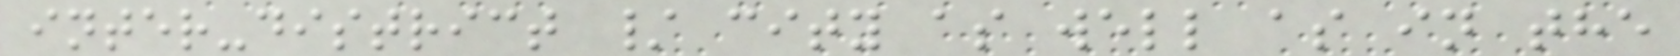inter-district / city as well as in the
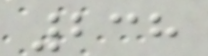238
